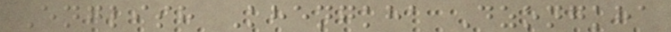English Khengkha Dzongkha
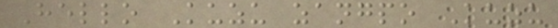Hello Kuzu zangpo Kuzu
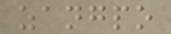zangpo
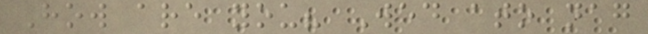How are you? Wed ato nag
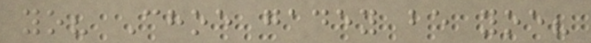yo? Choe gadey be yoe?
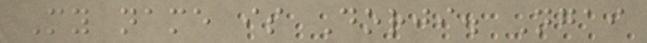My name is Dorji. Ngai
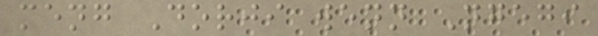meng Dorji wenn Ngegi
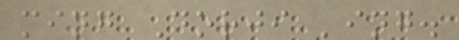ming Dorji 'ing.
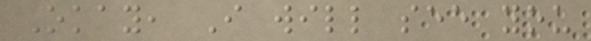Okay, I will see you
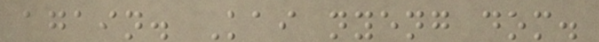again. Kai nyeng dom.
